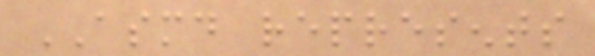ASMD represents
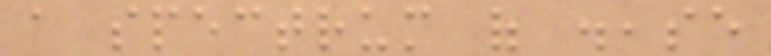a spectrum of disease
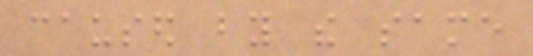caused by the same
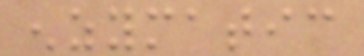enzymatic
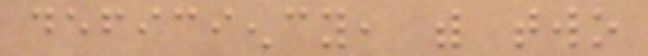deficiency, with two
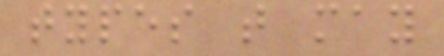types that may
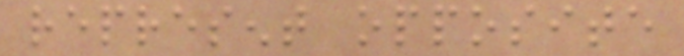represent opposite
